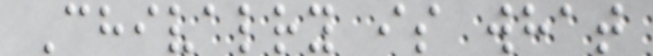Chivalry is what
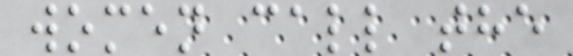women call the
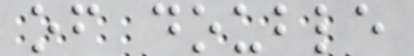of double
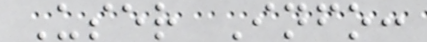User Info:
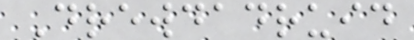Drewdadruid
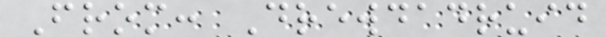From: Drewdadruid
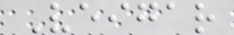Veigar
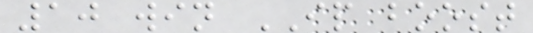10 win IP boost
